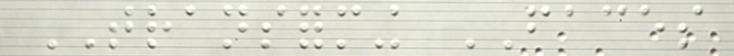TRANSFORMING FACES
